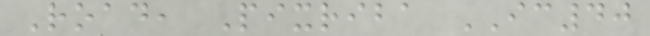Road, Pixriba IC40
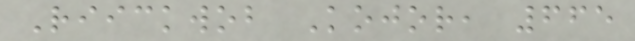Riickwob Kojor, 665
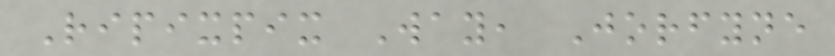Ripixpix Way, Jorfyne
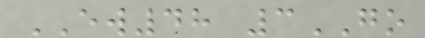EW48 3GO
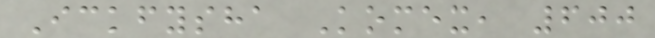Ickfysha Komex, 600
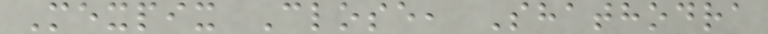Mexpix Close, Shathodra
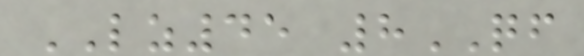LZ45 8QF
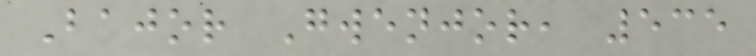Bajor Gwenjor, 535
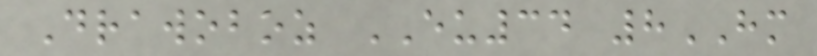Drawoboz EU34 8HM
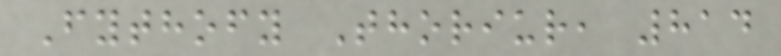Fythofy Thoriur, 814
